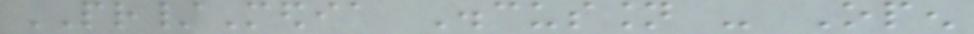PR/Media Discussion - Open
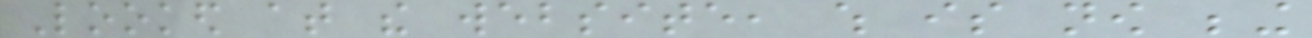Looked at the website, which is now being
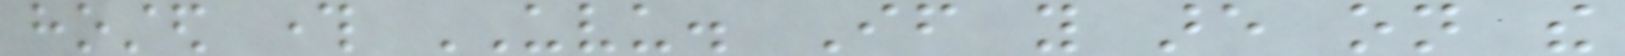hosted through UVU. If you are on the
